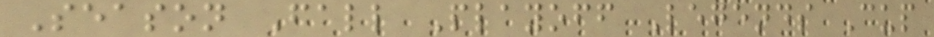Season Fall Playoff Legends Cup
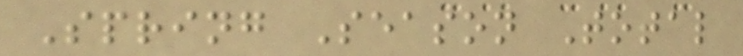Spring Season Total
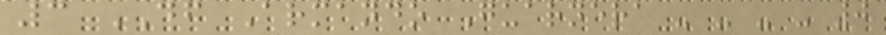3 DF Armando Guarnera - - - - 0
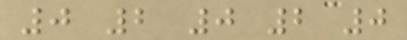0 2 0 2 0
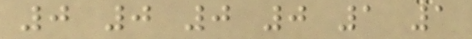0 0 0 0 1 1
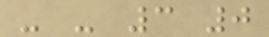- - 3 0
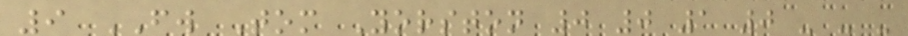9 FW Tom Yorston 0 0 1 0 - - -
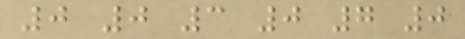0 0 3 0 7 0
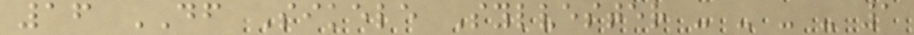16 DF Sikele Sylvester - - - - 1
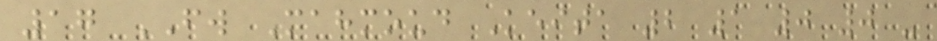17 FW Mahmoud Keita 2 1 0 0 -
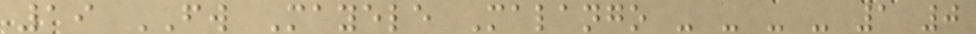19 FW Mayele Malango - - - - 1 0
